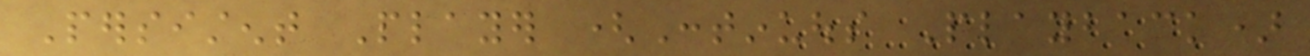Persistent Player (Continuous Playback)
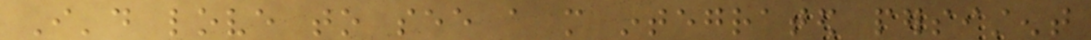I'd love to see a more integrated persistent
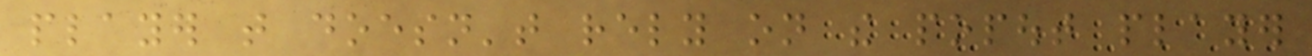player that doesn't rely on the popout player
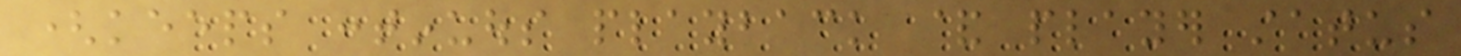(keeps continuous playback & player status
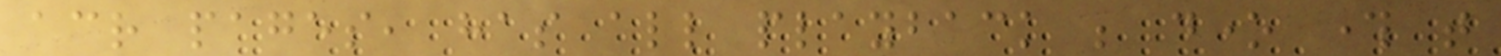across pages, has all playback be done through that
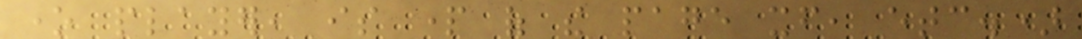one player, is part of the page itself, etc.)
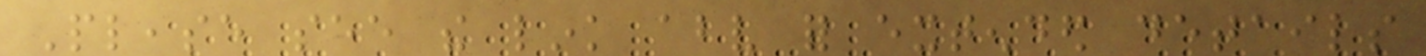Please see the link above for extended details
